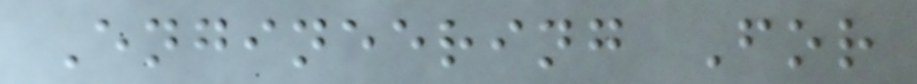Engineering For
